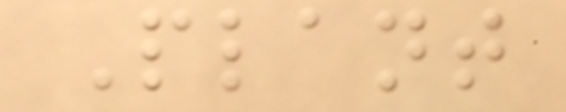Plant
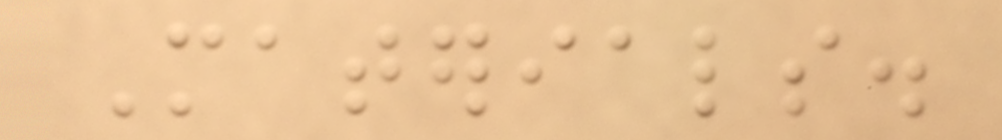Materials.
